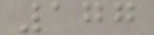177
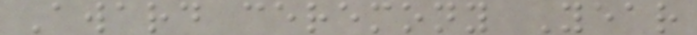Award ceremony Year
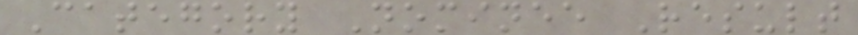Category Nominee Result
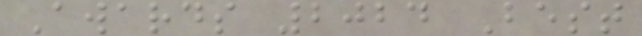Awards 2024 Best
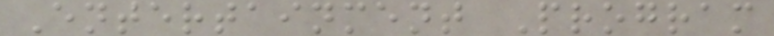Entertainment Program
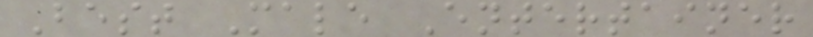Best Male Entertainer
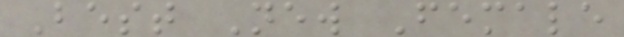Best New Female
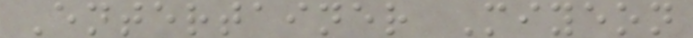Entertainer Miyeon
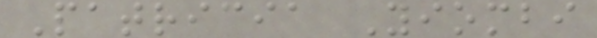Patricia Yiombi
